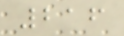216
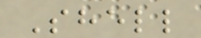Shell
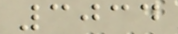3034
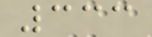333
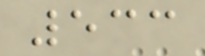533
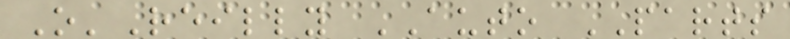O'Reilly AUTO PARTS
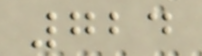724
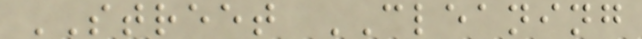STREET CLEANING
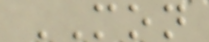MON
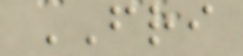FRI
